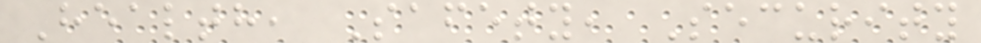Health, Safety, Security
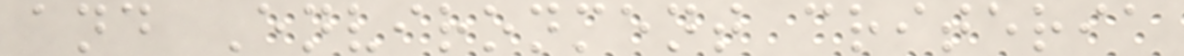and Environment criteria
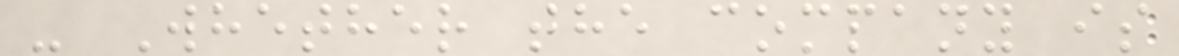- Whether the company is
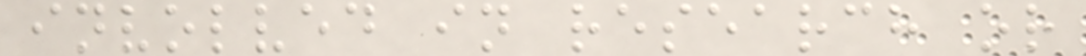involved in research or
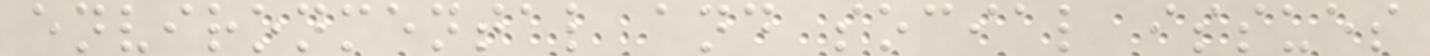environmental and social issues
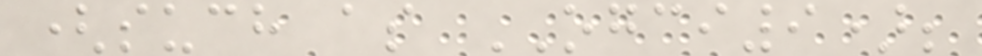(such as OGCI9);
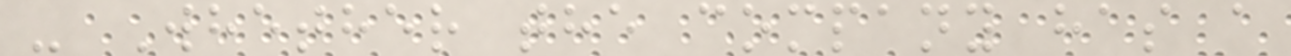- Whether the company has a
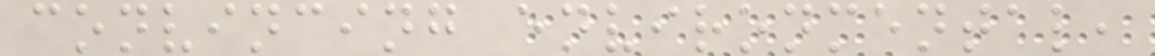convincing environmental,
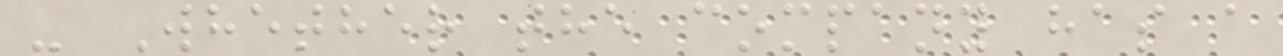- Whether the company has a
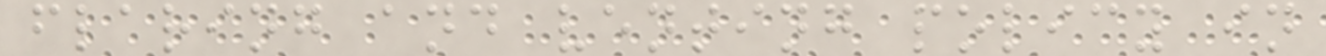flaring and venting policy in
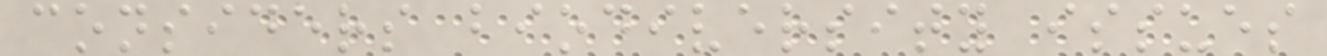considers biodiversity issues
